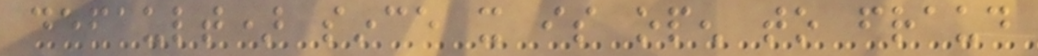default) since it is open to fraud
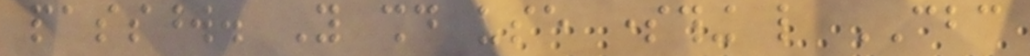password. You should use something like CBC
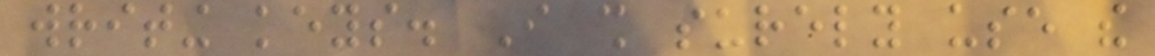writing keys. I shall surely use the
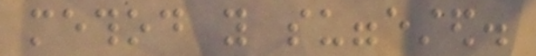method you suggested.
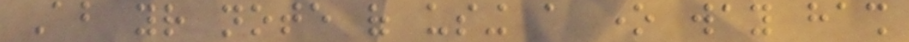About your note of using a one way hash
